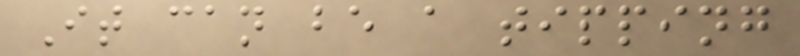It can be a tipping
